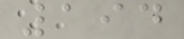194
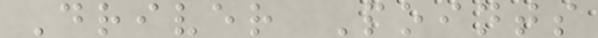Driver Points
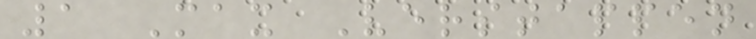1 Max Verstappen
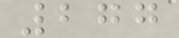277
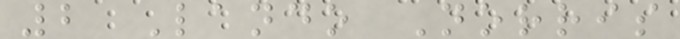2 Lando Norris
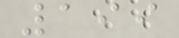199
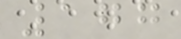177
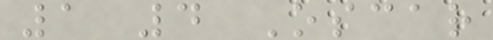1 4 Oscar
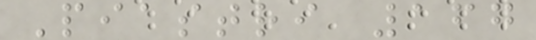Piastri 167
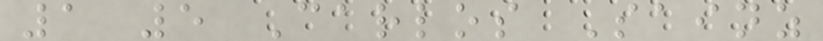1 5 Carlos Sainz
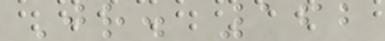Jr. 162
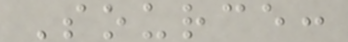Source:
